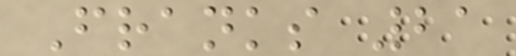Franks 21
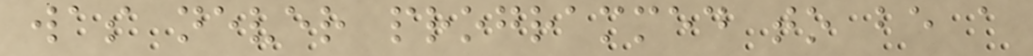was never programmed to be a
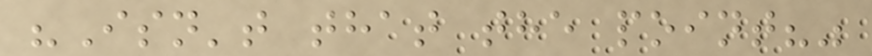"Isn't that the point?"
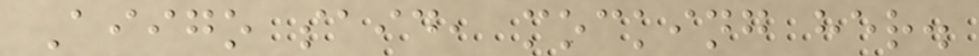Aiigo said, mocking her.
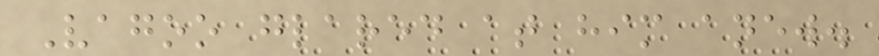Vagoo glared at him anew.
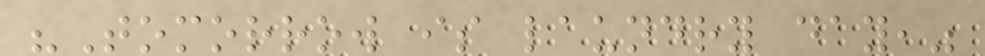"Tomorrow is laundry day,"
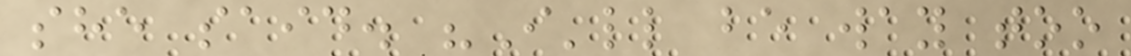she said. "I'll be way too
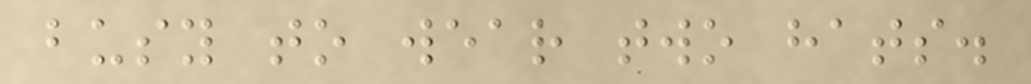busy to wear two hats.
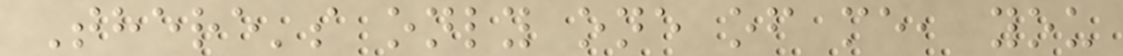There's only one of me, you
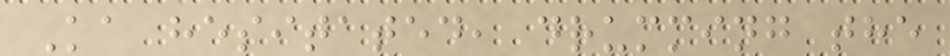Ka hesitated, drumming the
